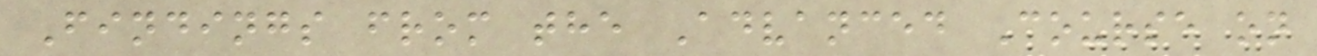Findings from the Advanced Course on
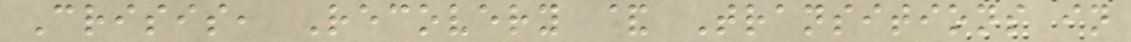Crisis, Recovery & Transitions in
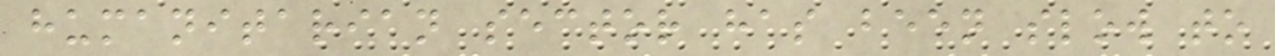humanitarian sector has been slow to
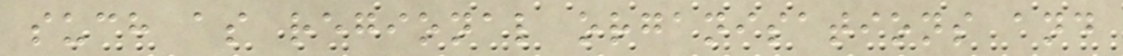such as regional organisations and
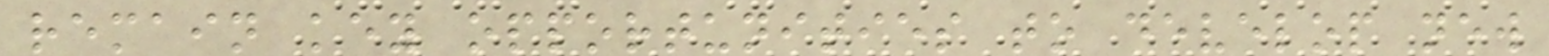remain key opportunities to develop new
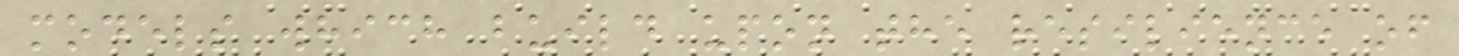models which build upon the resilience of
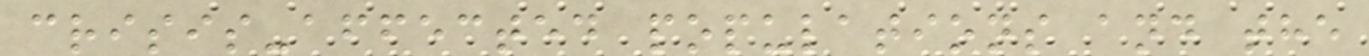crisis-affected populations and the
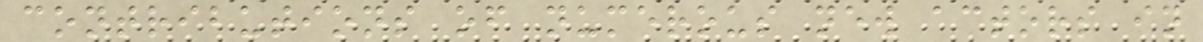contributions of numerous new actors in
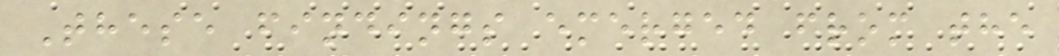These findings emerged from the
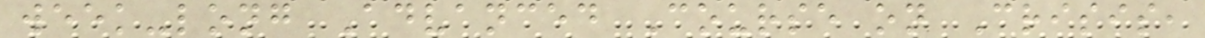week-long Advanced Course on Crisis,
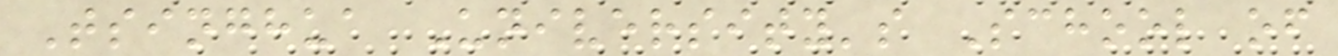Tsinghua University's School of
